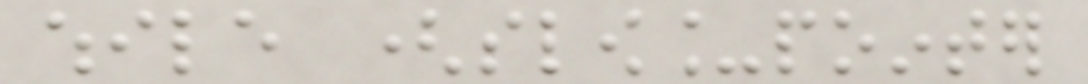while (slow_pointer
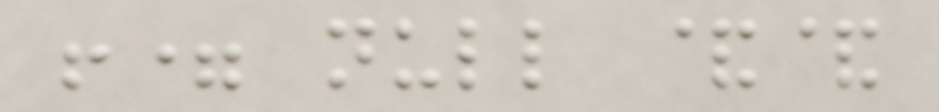!= null &&
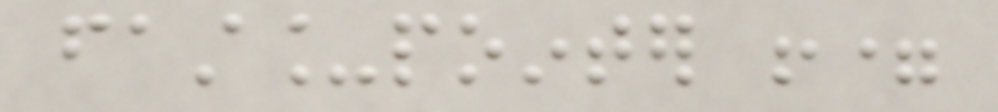fast_pointer !=
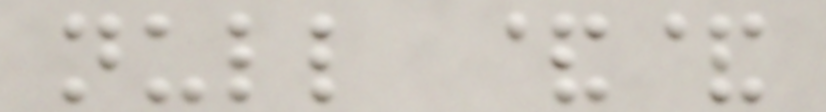null &&
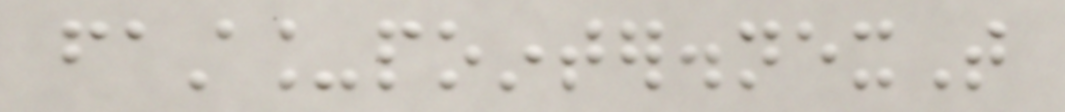fast_pointer.nexT
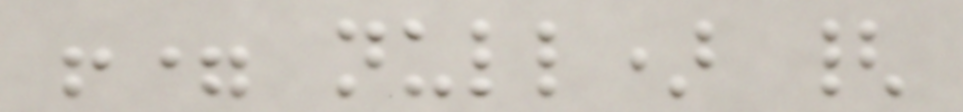!= null) {
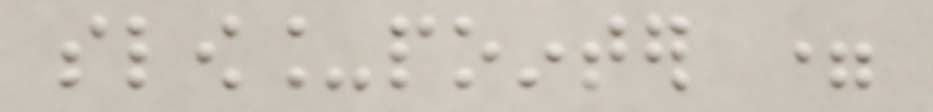slow_pointer =
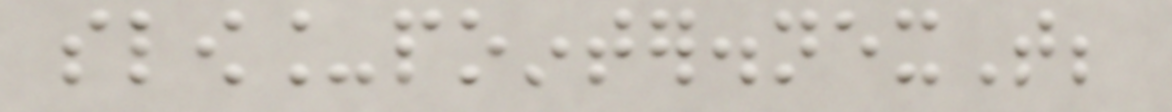slow_pointer.nexT;
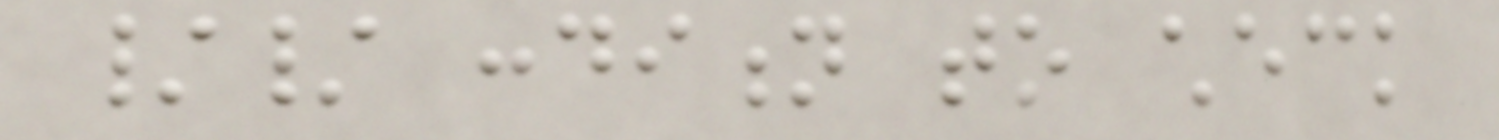// condition to check
